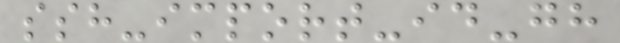ssh-import-id-gh
